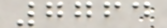7764
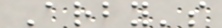Arby's
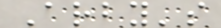Arby's
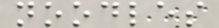noodles
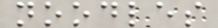noodles
